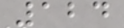124
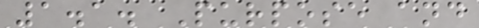1.1. Purpose and
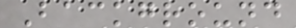Background
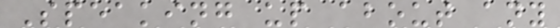Speaking up about any
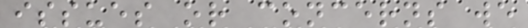issues or concerns we
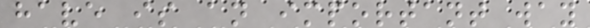have is an important way
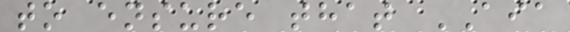to ensure that AIA
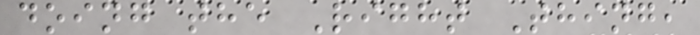doing the Right Thing,
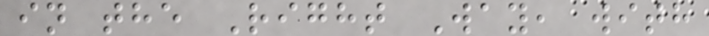in the Right Way, with
